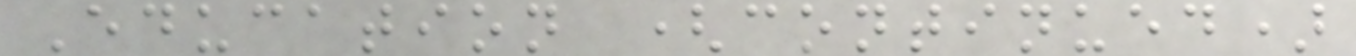Education (continued)
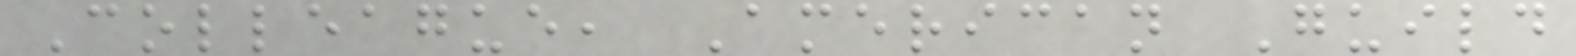Colleague, American Guild
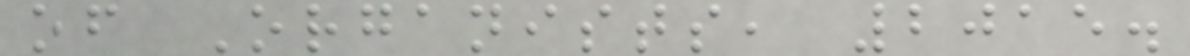of Organists, 2015.
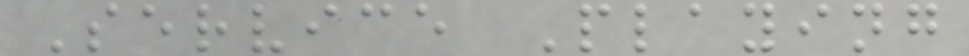Service Playing
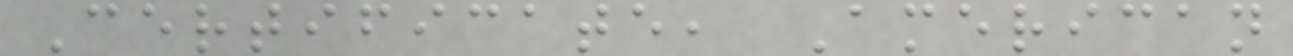Certificate, American
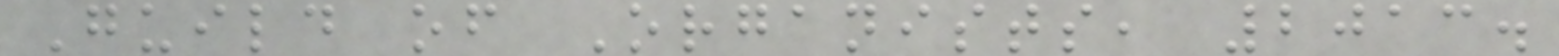Guild of Organists, 2013.
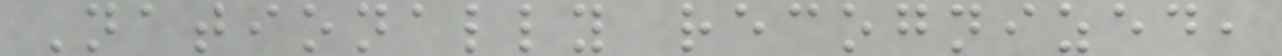Nationally recognized,
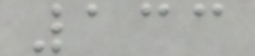133
